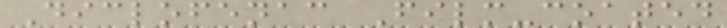Diclofenac Film-coated
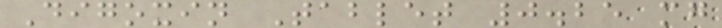Digoxin Tablet 0.25 mg
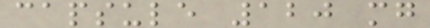capsule 120 mg
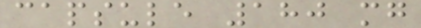capsule 180 mg
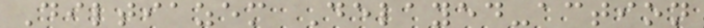Diltiazem Delayed-action
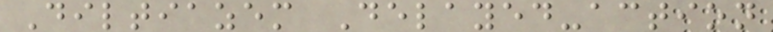Diltiazem Delayed-action
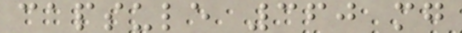capsule 360 mg
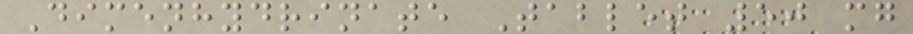Dimenhydrinate Tablet 50 mg
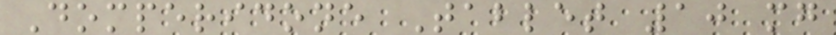Domperidone Tablet 10 mg
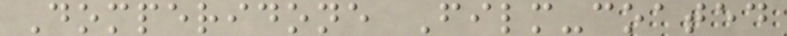Domperidone Film-coated
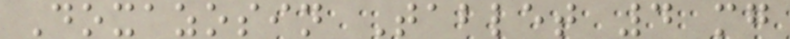Doxazosin Tablet 4 mg
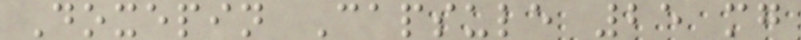Doxepin Capsule 25 mg
